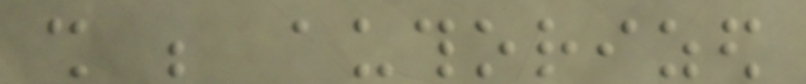shall be authorized
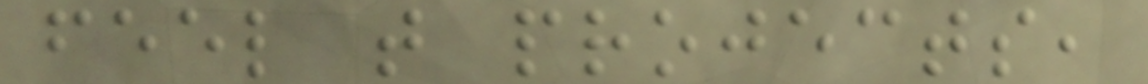feel that projects,
